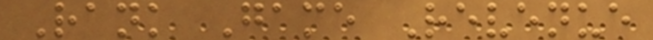Rank Game Revenue
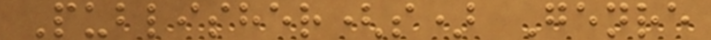Publisher(s) Genre
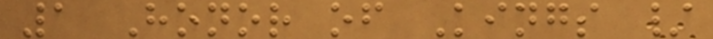1 Honor of Kings /
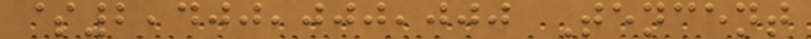$2,400,000,000 Tencent
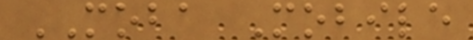MOBA Mobile
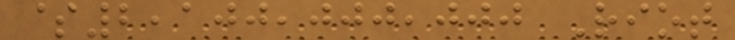$2,100,000,000 Riot
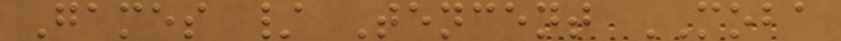Games / Tencent MOBA
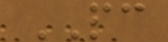PC
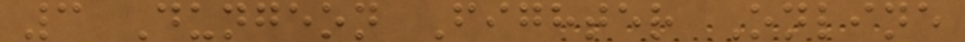3 Dungeon Fighter Online
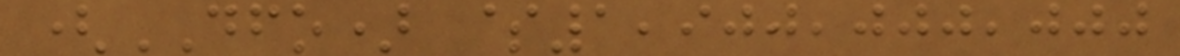(DFO) $1,900,000,000
